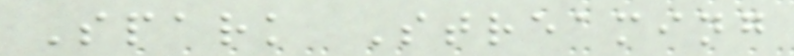Spark Streaming
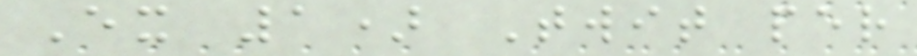Ex 1) Twit per
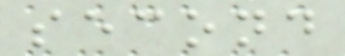second
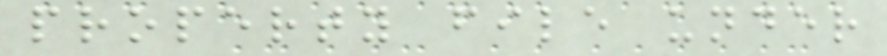property file under
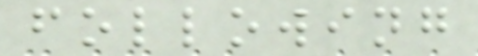following
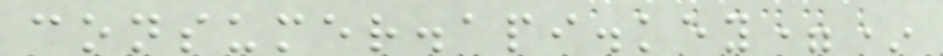consumer.api.key=*
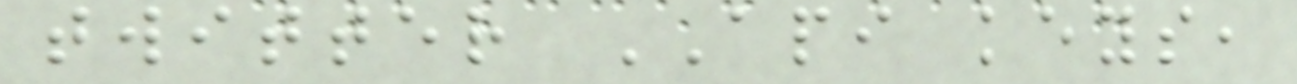twitter API keys,
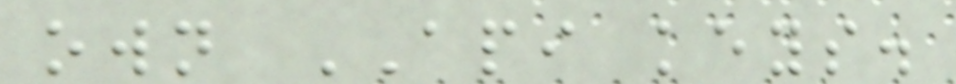own API keys.
